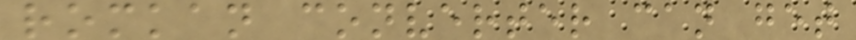romkan converter can get
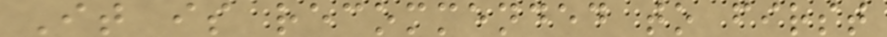It is recommended to first
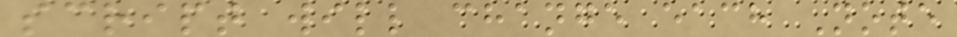script will change each Note
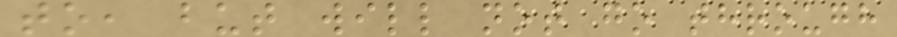to, but will not go through
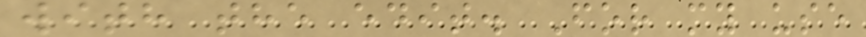with the edit. For my use
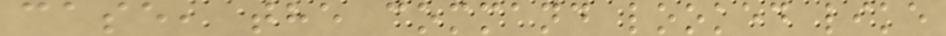case, the command looked like
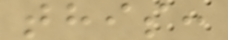this:
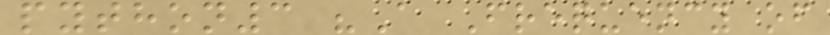python3 "A Frequency of
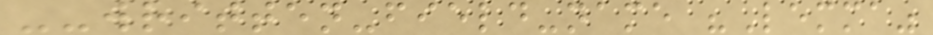--written-field-name "Lemma"
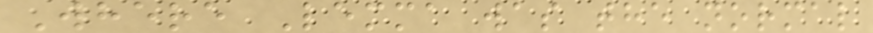Where Lemma was the normal
